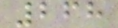268
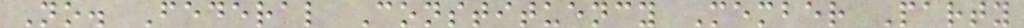No. Federal Constituency Member Party
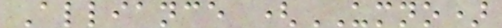Alliance (UMNO)
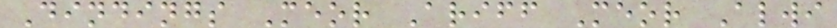Dindings Meor Ariff Meor Alwi
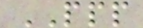PPP
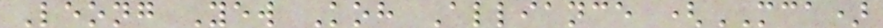Leong Yew Koh Alliance (MCA)
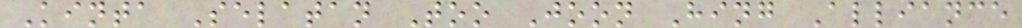Kinta Selatan Too Joon Hing Alliance
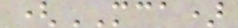(MCA)
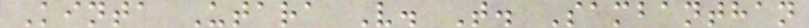Kinta Utara V. T. Sambanthan
